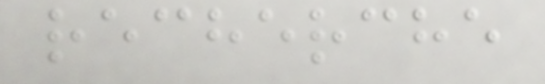recherche
